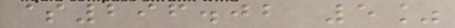$296.02 5%
